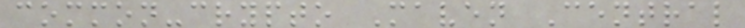common-crypto Maven Central
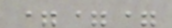===
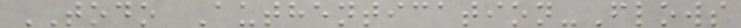TODO Authentication-Flows
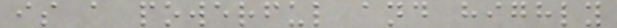is a powerful and highly
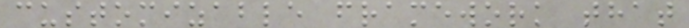customizable framework that
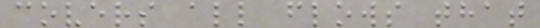covers all flows that
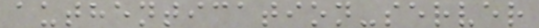authentication-server
